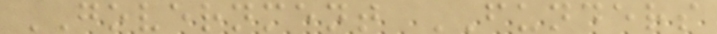GOVERNMENT FUNDERS
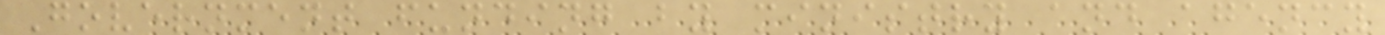Government funding by ministry and agency
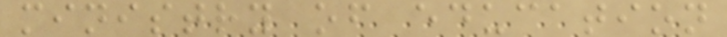ministry of education
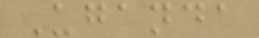Uganda
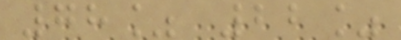78% 22%
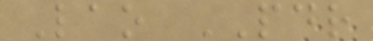Lao PDR
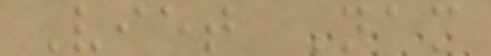Viet Nam
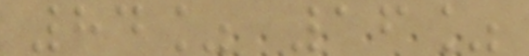84% 16%
